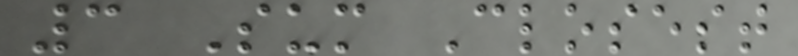3 Sum Closest
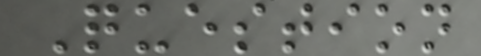Question
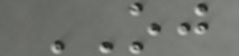OJ
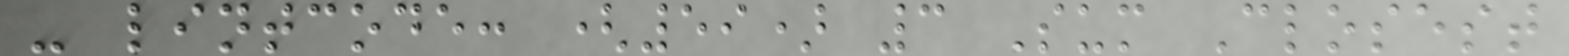- lintcode: (59) 3 Sum Closest
